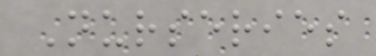Nurseries
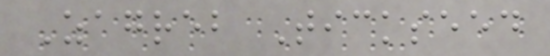Zagreb Tickseed
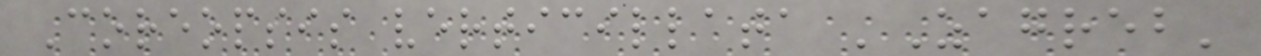Coreopsis verticillata 'Zagreb'
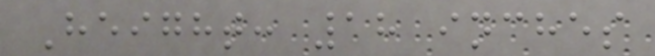Height: 18 inches
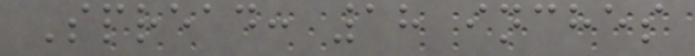Spread: 18 inches
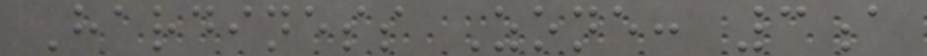Hardiness Zone: 3a
